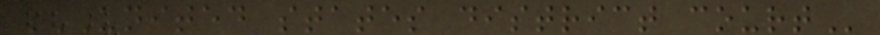UNITED STATES DISTRICT COURT
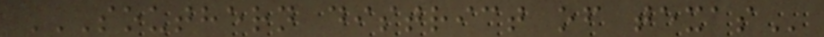SOUTHERN DISTRICT OF TEXAS
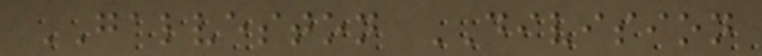GALVESTON DIVISION
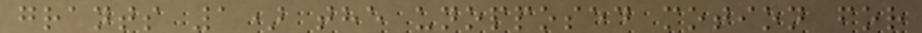grants 1) the unopposed motion for
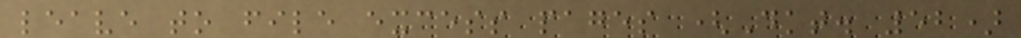leave to file excess pages (Dkt. 52)
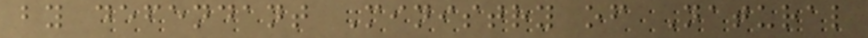by defendant Ministry of Natural
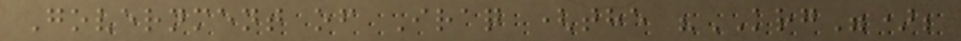Government of Iraq (the "KRG");
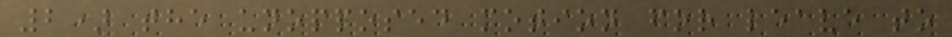2) the unopposed motion for leave to
